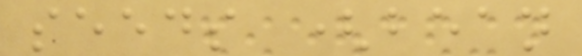seeds (bean
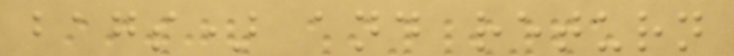bags) and return
